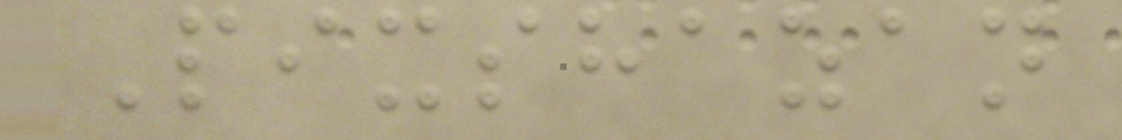Pixshazan
